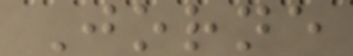Jorne
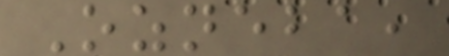Ozneba,
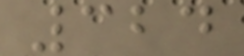324
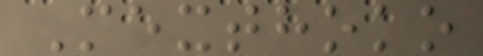Mexthoko
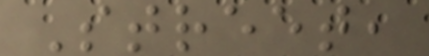Street,
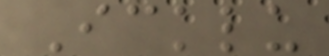Icklu
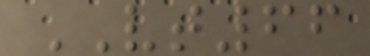VT66
